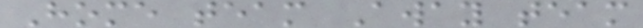Home team Away team
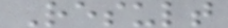Result
